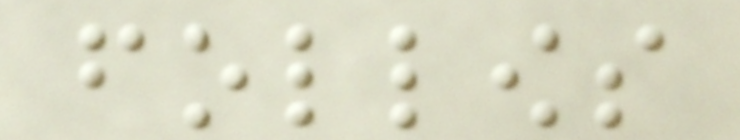follows
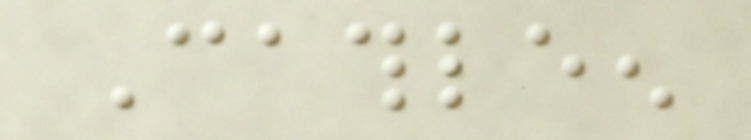Cathleen
